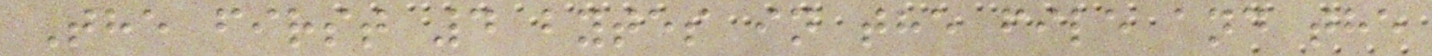The first 4 bytes in the file and the
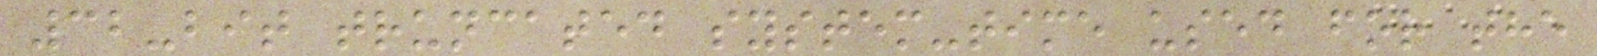32-bit truncated system-time used for the
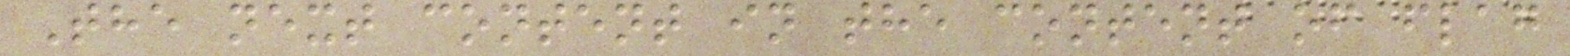The next content in the content of flag
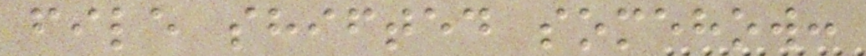file shifted somehow:
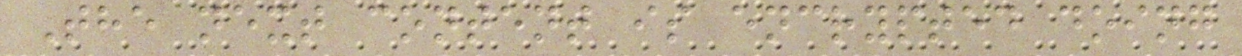The next content is encrypted doing
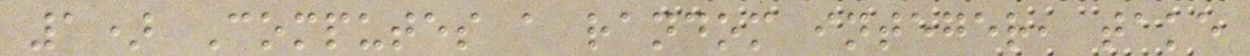1) Computes a random integer, take
